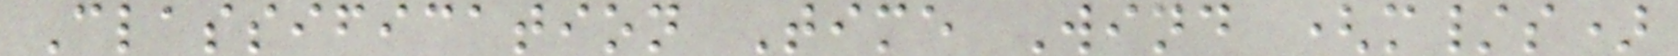Classification Time Wind (m/s)
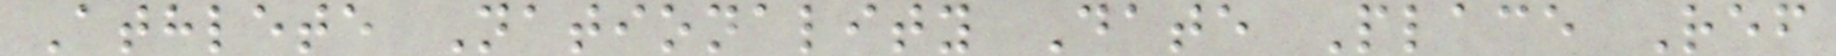Athlete Nationality Date Place Ref
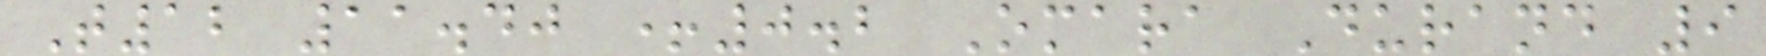T12 11.40 +0.2 Omara Durand 9
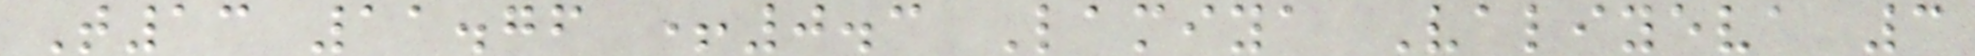T13 11.76 +0.3 Lamiya Valiyeva 3
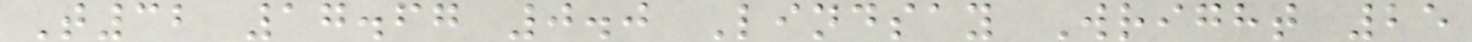T32 17.67 0.0 Lindsay Wright 25
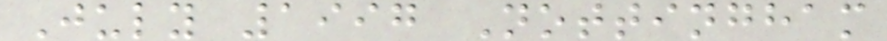July 1997 Nottingham
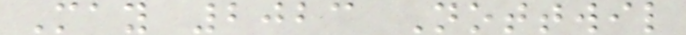May 2023 Nottwil
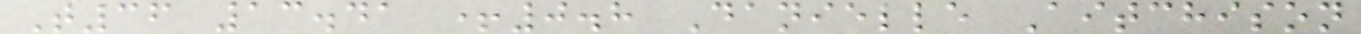T36 13.41 +0.8 Danielle Aitchison
